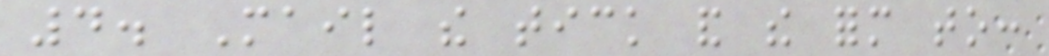4. Mail the tick and the form to:
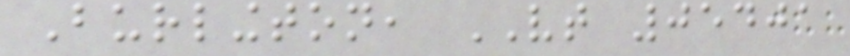Burlington, VT 05401
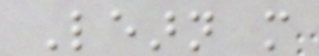Learn more
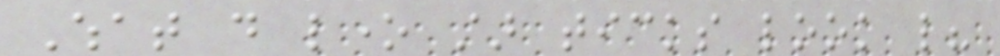What do lone star ticks look like?
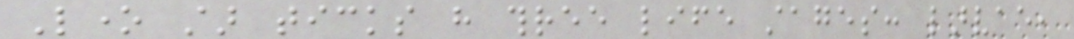Lone star ticks have three life stages: larvae,
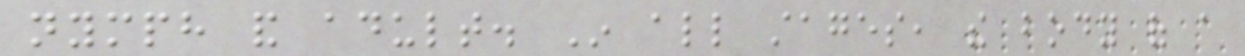nymph and adult. In all stages, the body of a
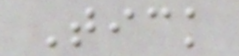Tick
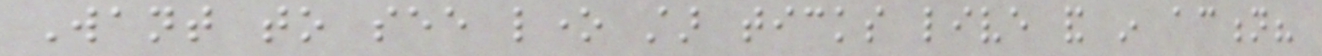Want to see lone star ticks live and in action?
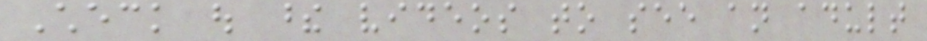Check out these videos to see an adult
